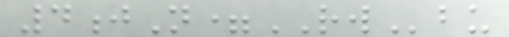4jN=RWbu
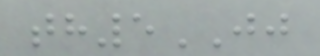th5JJ
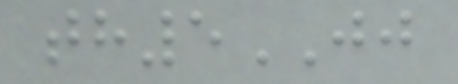th5JJ
